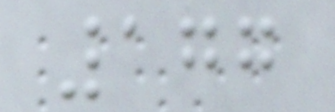177
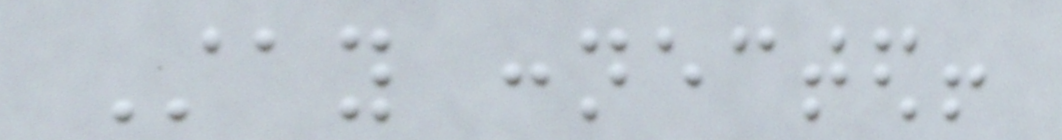Stay connected!
